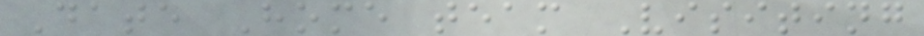Date Home team Visiting
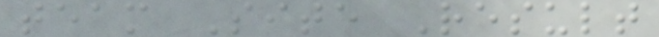team Site Result
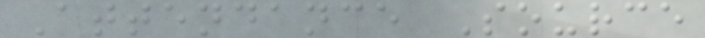Attendance Source
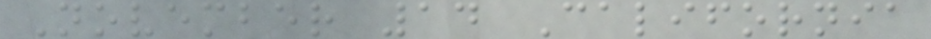November 14 California
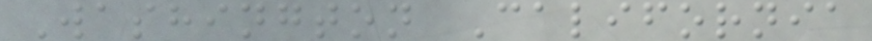Washington California
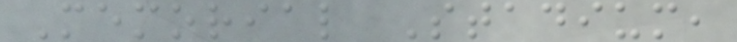Memorial Stadium,
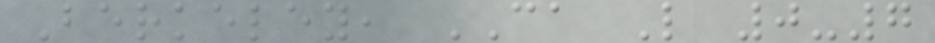Berkeley, CA L 0-7
